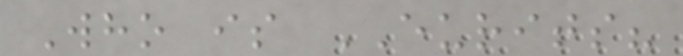Who is EURITS?
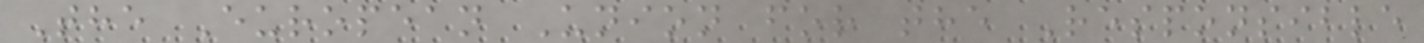The European Union for the Responsible
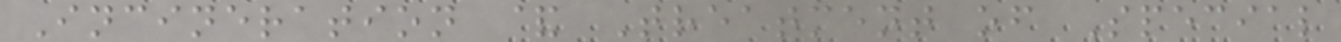Incineration & Treatment of Special
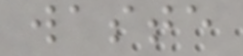waste
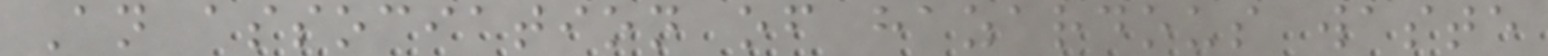An association of hazardous waste
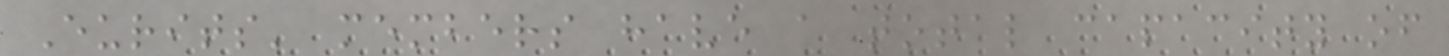Eurits' members have a total capacity of
